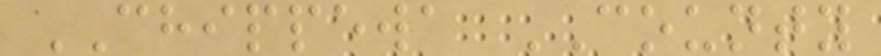CHIPPEWA COUNTY
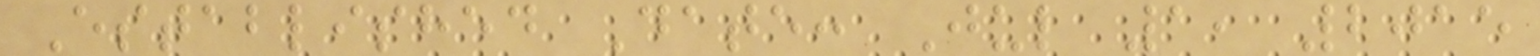Established Date: Jul 1, 2015
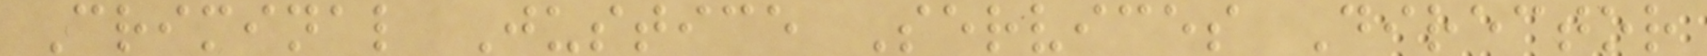Criminal Justice Services Director
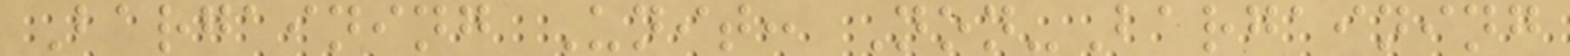Bargaining Unit: Non-Bargaining
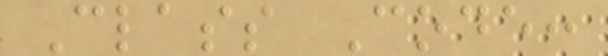Class Code:
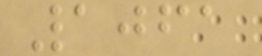1061
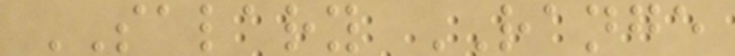SALARY RANGE
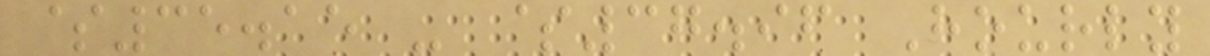$35.15 - $37.96 Hourly
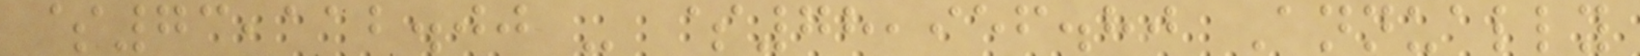$73,112.00 - $78,956.80 Annually
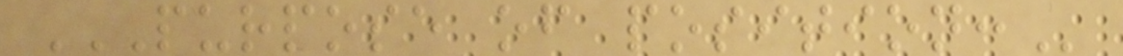PURPOSE OF POSITION:
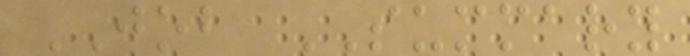JOB SUMMARY
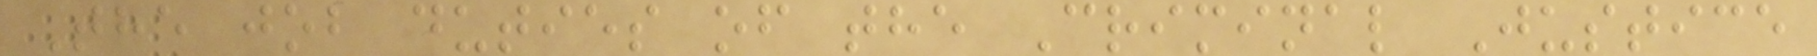The job duties of the Criminal Justice
